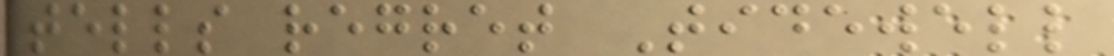tells regret Tidewell
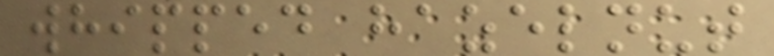whipped hazelnut
